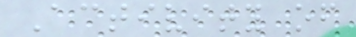Activity of
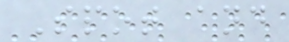Spot and
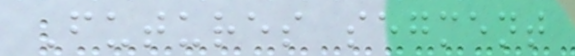Futures segment
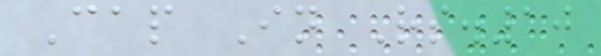Cap In Rs.10
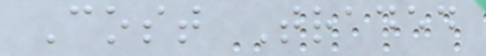Cost Traded
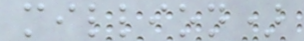million)
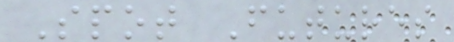Spot Futures
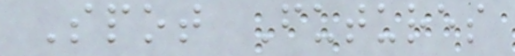Spot Futures
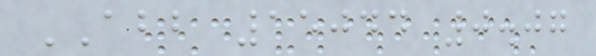ABB 15044 0.07
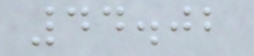44.02
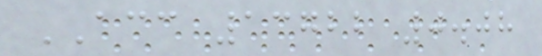ACC 13722 0.08
